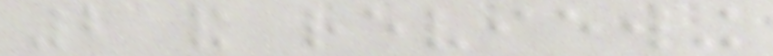2 and reviewing
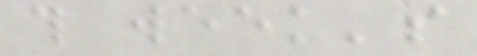this week's
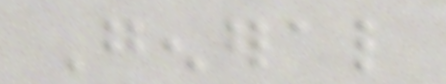General
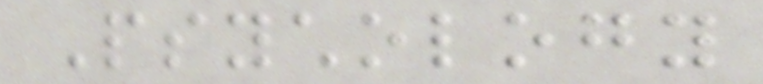Psychology
